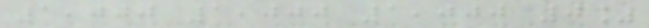1,000 1,000 1,000 0%
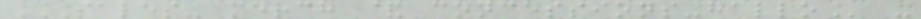SALES- MERCH & CONCESSIONS-HALLO -
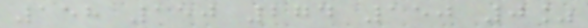158 150 274 150 0%
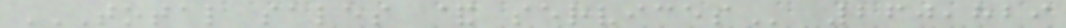TOTAL SALES & SERVICES 260,829
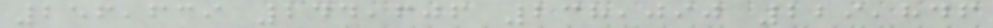256,639 244,606 238,090 229,846
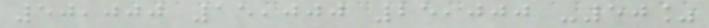50,000 15,000 25,000 -50%
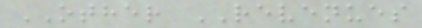OTHER REVENUES
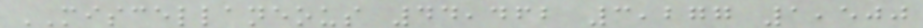MISCELLANEOUS 44,462 3,277 1,500
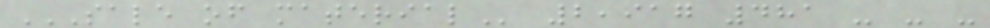SALE OF MATERIAL 2,917 481 - - -
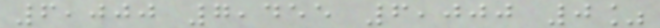6,000 7,455 6,000 0%
